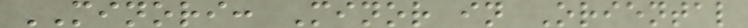MINORI: Minor in Oriental
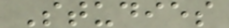Studies
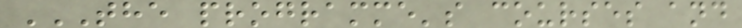THE PROGRAMME'S COURSES AND
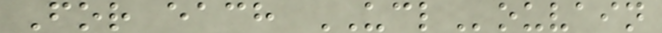For each UCLouvain
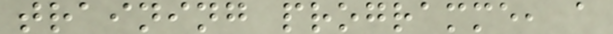training programme, a
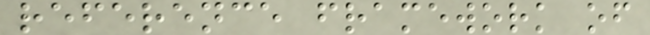reference framework of
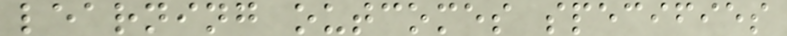learning outcomes specifies
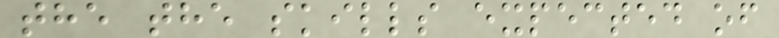the the skills expected of
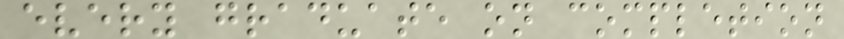every graduate on completion
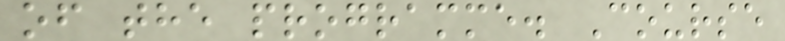of the programme. Course
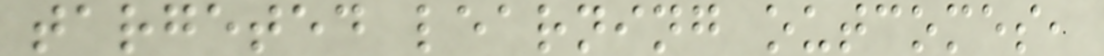targeted learning outcomes,
